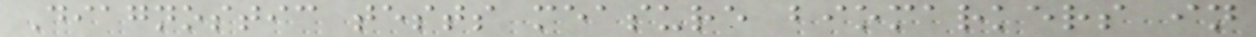Diagnostic tests measure biomarkers in
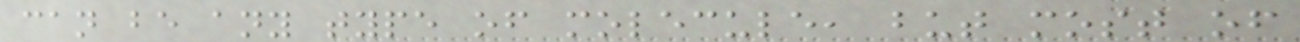can be any type of molecule, but most of
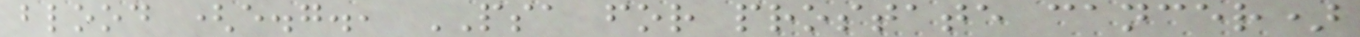blood (e.g., PSA for prostate cancer)
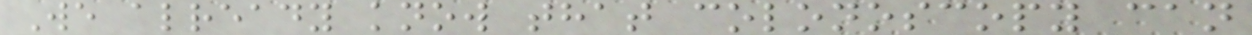We already know that colonoscopy can
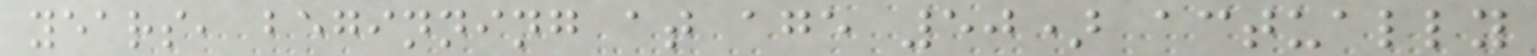years, beginning at age 50) actually
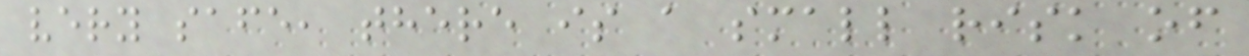very safe, there is a small risk of
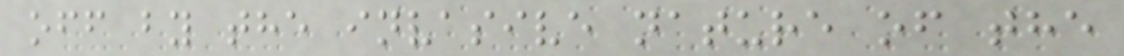off by the invasive nature of the
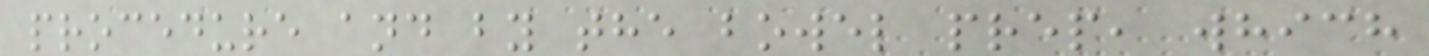procedure and by the bowel prep, which
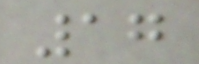17
